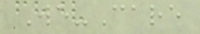We-Care
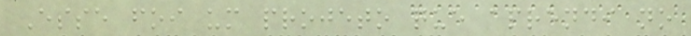Esse foi um projeto que aprendi no
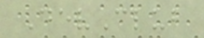DevClub
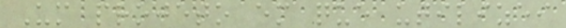Um projeto em que utilizei
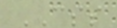CSS
